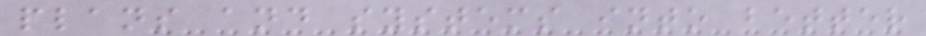plans and systems into better
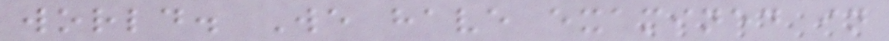world. We have examined in
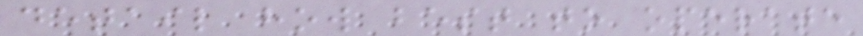detail how best to operate
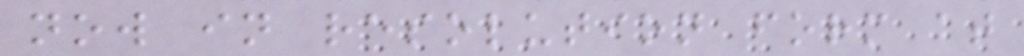now in resolution form at
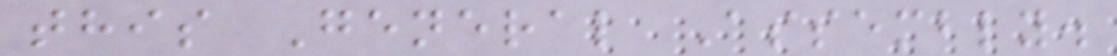this General Assembly.
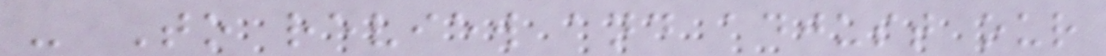- To review and adjust our
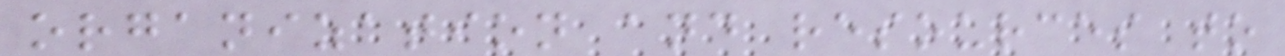organization and resources to
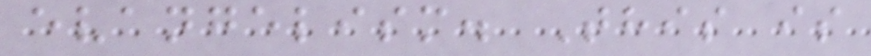evangelism. This is
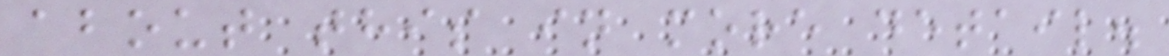about this in more detail.
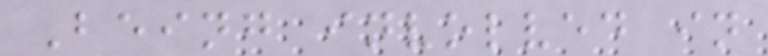Being involved in
